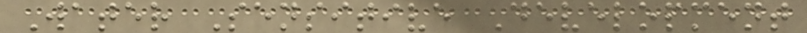Water Sensitive Development
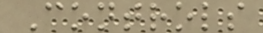Controls
